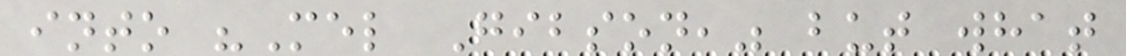into "Mel Gibson," but what
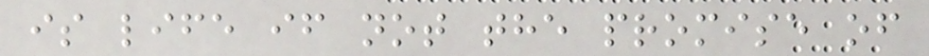is life if not the promise of
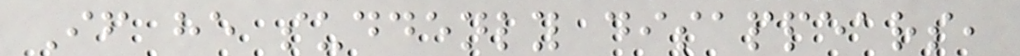If he suddenly disappears,
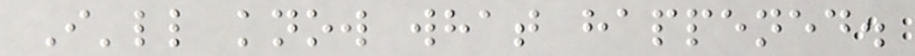I'll know what happened.
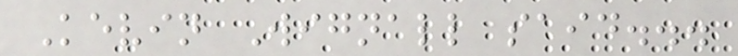Kevin Wignall said...
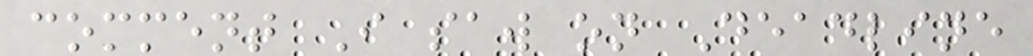comment I saw on Deadline
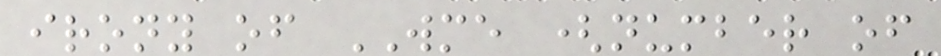irony of WME (number of
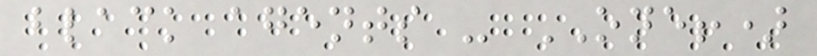black agents - ONE!)
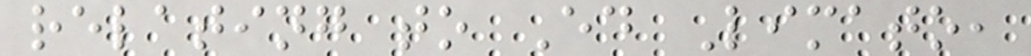relating to Ed Limato,
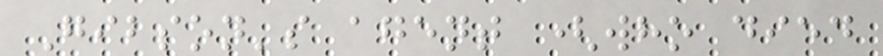Gibson's agent (who died
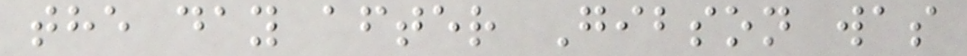the day after Gibson was
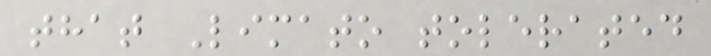that Limato tolerated
